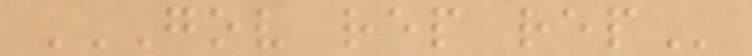GOV REP REP
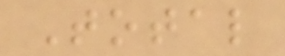Total
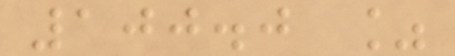100.0 %
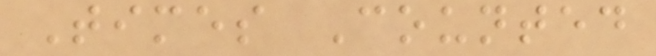Times Counted
